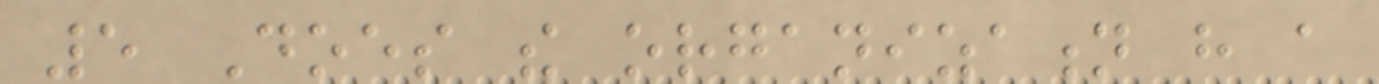5 Does the organization have a
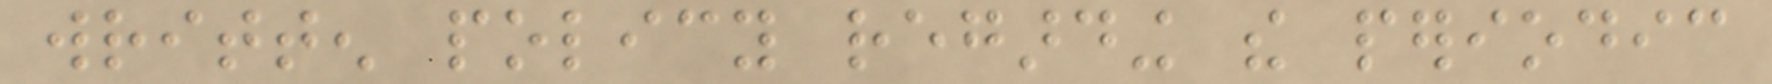written policy regarding the periodic
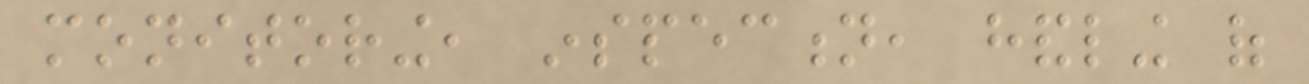monitoring, inspection, handling of
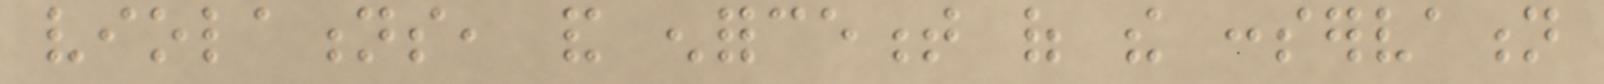violations, and enforcement of the conservation
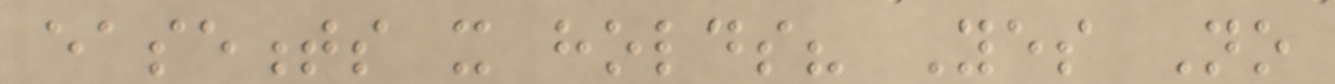easements it holds? Yes No
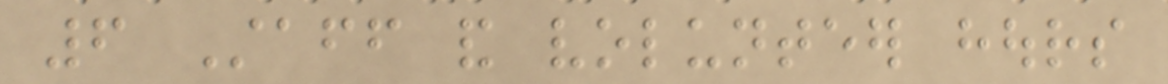6 Staff and volunteer hours
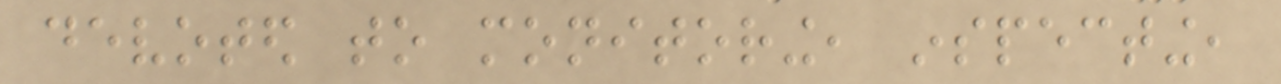devoted to monitoring, inspecting,
